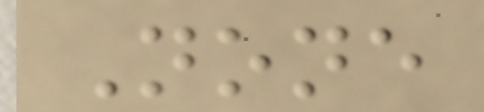None
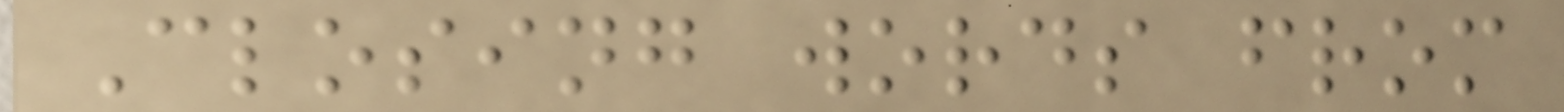Closing words from
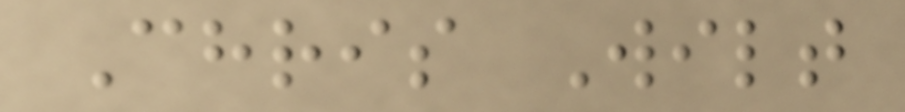Chris Wilt
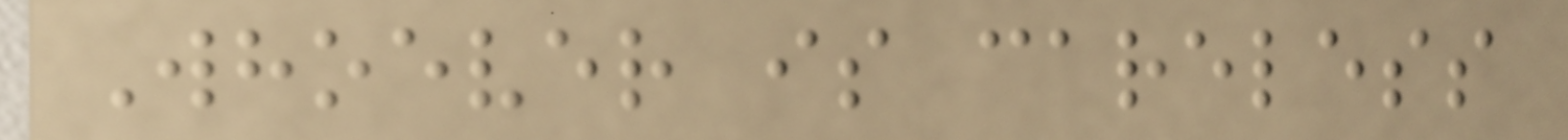Whoever is careless
